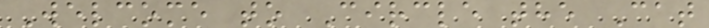Welcome to Circle the Cat
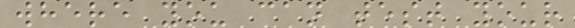where you can test your
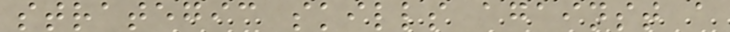strategic skills against a
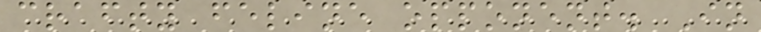crafty feline opponent. In
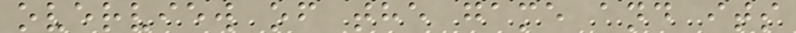overview of the game and its
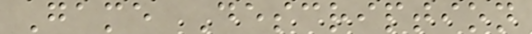Game Description
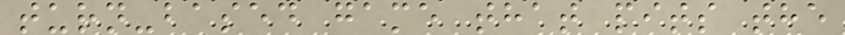turn-based game that pits the
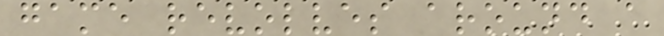game revolves around a
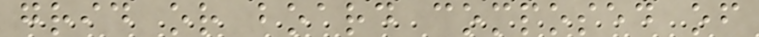grid or board composed of
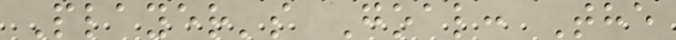Player's Goal: The
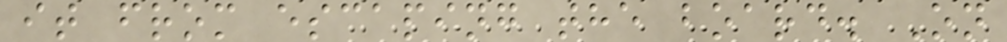it from escaping the board. On
